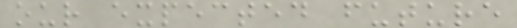our expected future
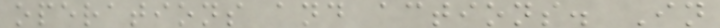operations and actions. In
